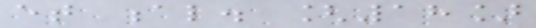et al. [18]
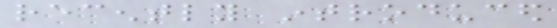recently introduced
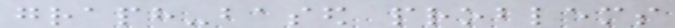graph-based problems
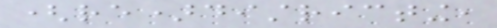(re)districting,
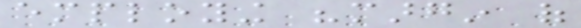employing "margin of
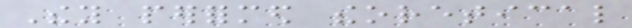They performed theoretical
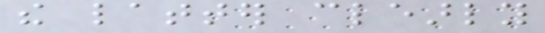the latter clearly
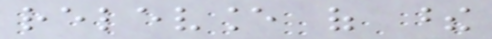relevance of these
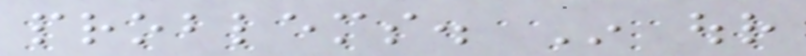problems. In our
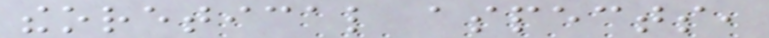theoretical aspects,
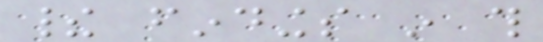their findings in this
